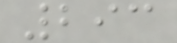293
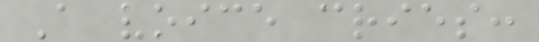A voice cries:
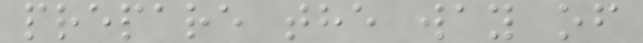prepare the way of
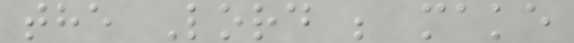the Lord ; make
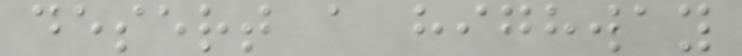desert a highway
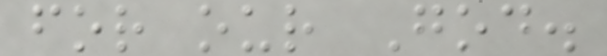for our God.
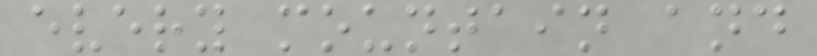every mountain and
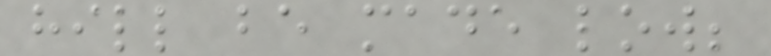hill be made low;
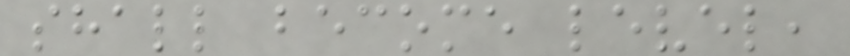shall become level,
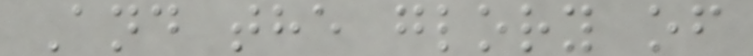And the glory of
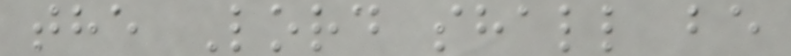the Lord shall be
